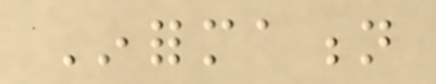Information
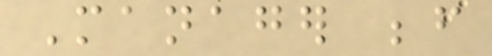Manager before
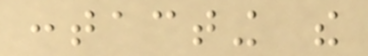contacting the
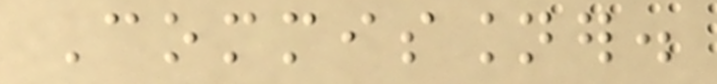Commissioner.
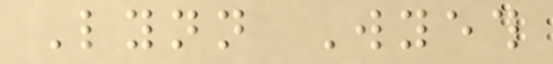Lynn Wyeth
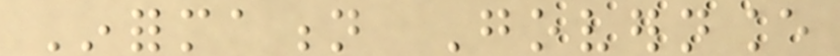Information Governance
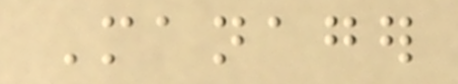Manager
